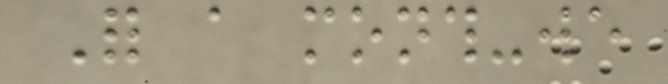For a month-we
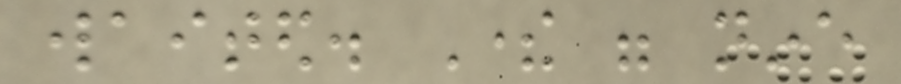waited. There were nine
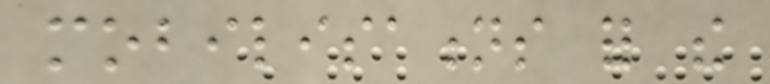mobilisations for the
